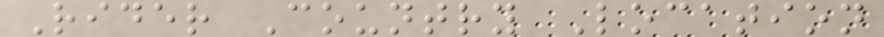Rider Country Location
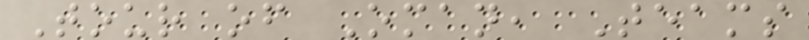Tour of Oman, Teams
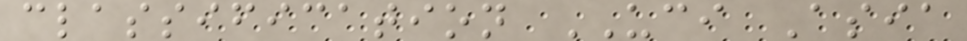classification UCI Asia
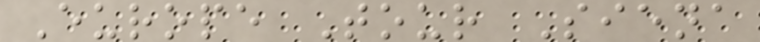Europe Tour Siena
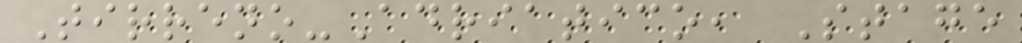Tirreno-Adriatico, Stage
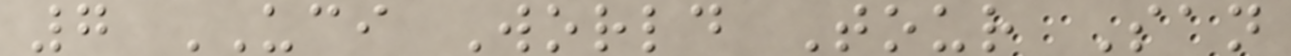7 UCI World Tour San
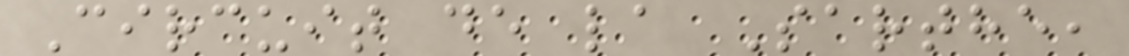Circuit de la Sarthe,
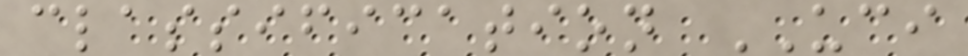classification UCI
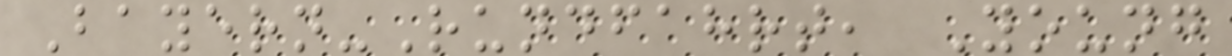Bayern-Rundfahrt, Young
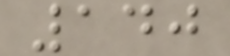140
